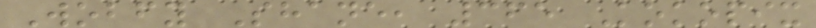Wobfy Shane, 365 Kokopix
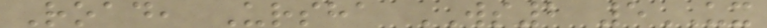Road, Ursha WS2 5UX
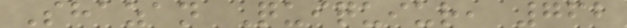Shazan Quiquiur, 762
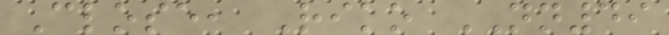Close, Riko NN49
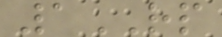1RP
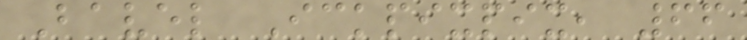Bavel Ickpixpix, 66
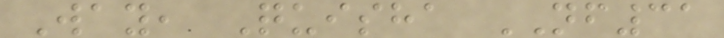Way, Quisha NF31
